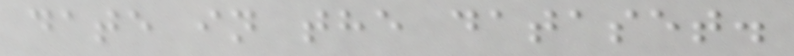date in the dataset.
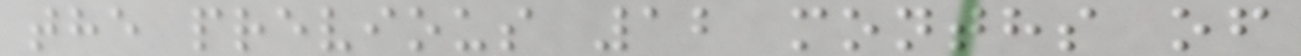the previous 12 months of
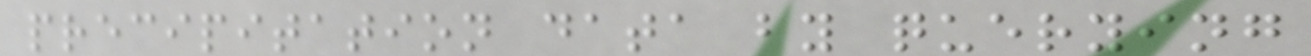precipitation data by querying
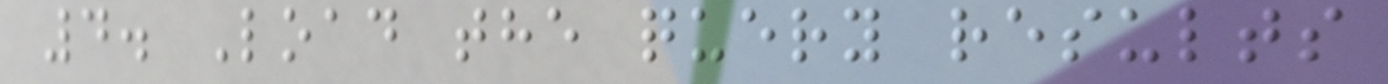4. Load the query results
